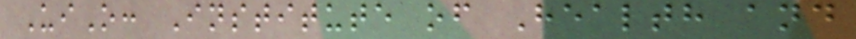UiO: Institute of Health and
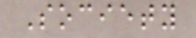Society
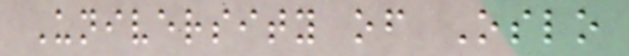University of Oslo
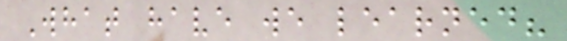What have we learned?
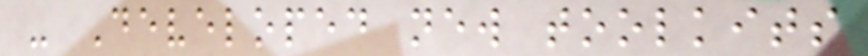- Developed new toolkits
